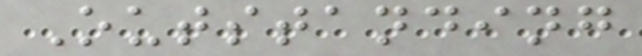Outstanding
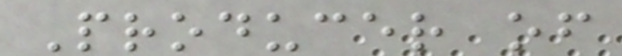Producer of
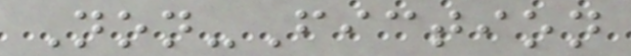Non-Fiction
